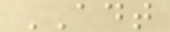ADT
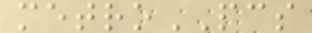metroPCS
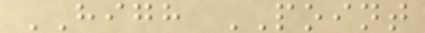HIGH POINT
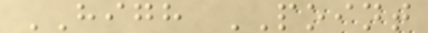HIGH POINT
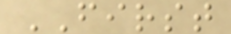FIRST
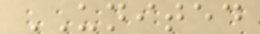UNITED
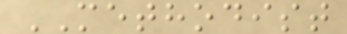METHODIST
